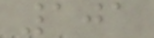101
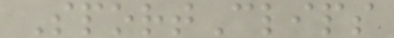SportClips
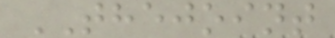THEJOINT
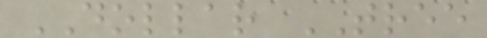DOLLAR TREE
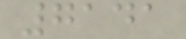7141
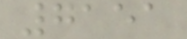7151
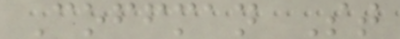Coffman St
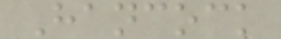Hancock
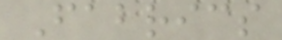Fabrics
